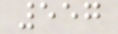557
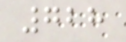728
